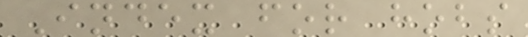Index for hobs
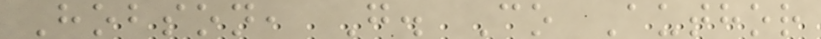Hobson, G. Co Author
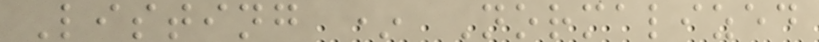Listing * Normalized
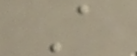A
